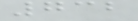732
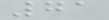71
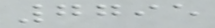7795
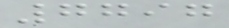7797
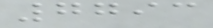7793
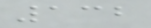132
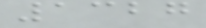1327
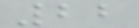22
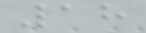18
